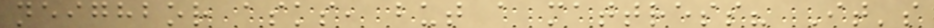neighbor asks, but a mattress? It's
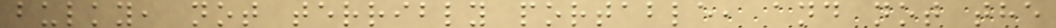bulky, not terribly portable, and not the
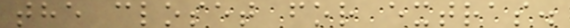the closet for extras.
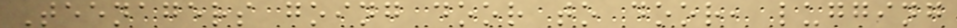Teenagers going door to door, lugging
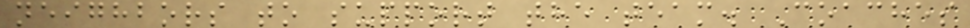neighbors to support the team. Coaches
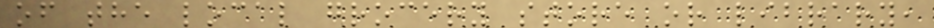of the local grocery store or library,
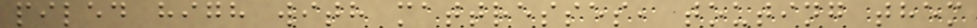piled high with mattresses, touting them
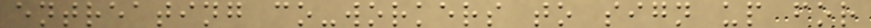entreating co-workers to sign up for
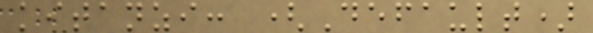kitanzi: (Default)
